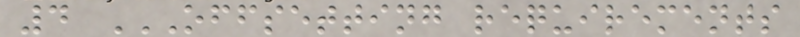4 OFFSETTING REQUIREMENTS
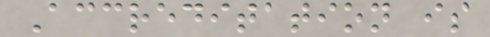Accreditation is
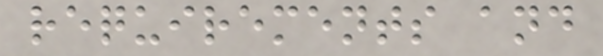requirements and
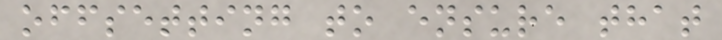offsetting to ensure that
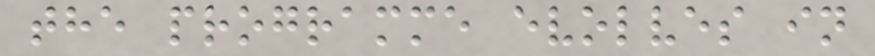the programme evolves in
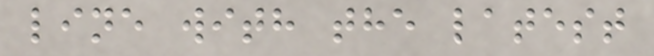line with the latest
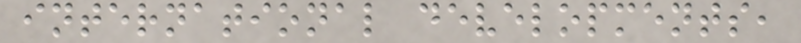international developments,
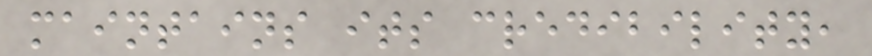maintains its credibility,
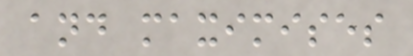and maximises
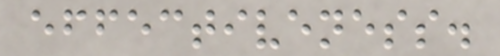effectiveness.
